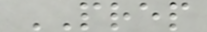PREP
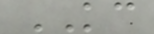KC
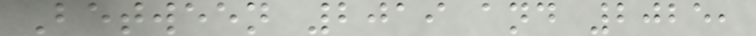Between 2019 and 2025,
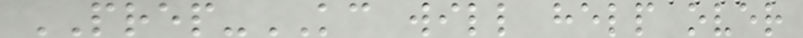PREP-KC will help over
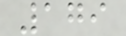179
